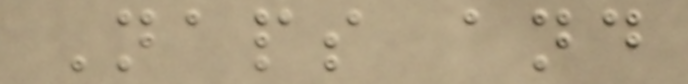Naps and
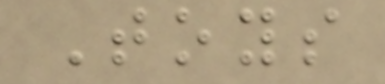Toys
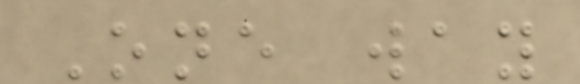One way
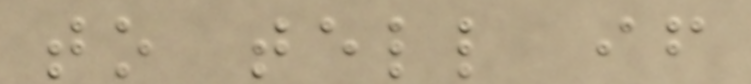to tell if
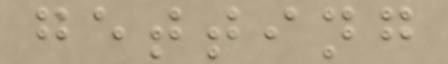getting
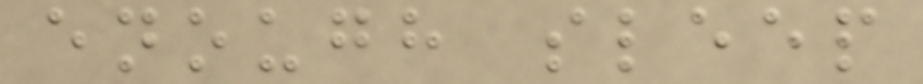enough sleep
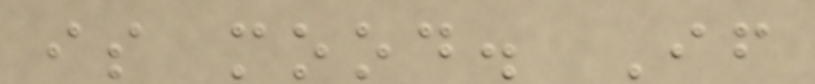is mood. If
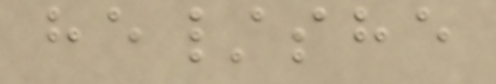he/she
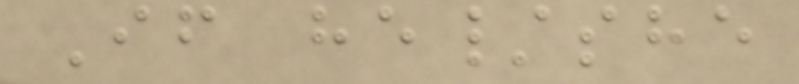If he/she
